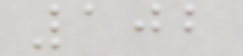102
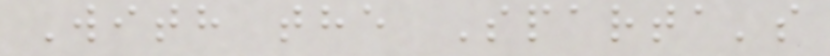With the Sparta's
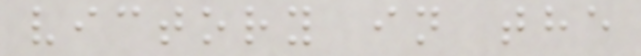victory in the
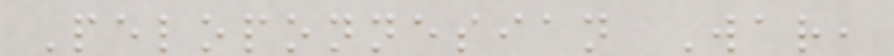Peloponnesian War,
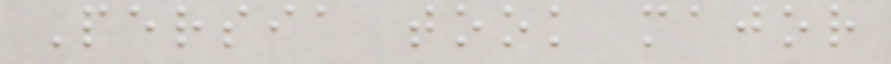Persia took major
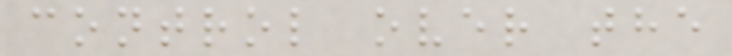control over the
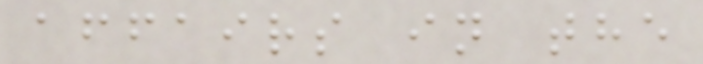affairs in the
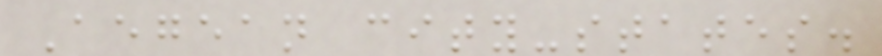Aegean city-states.
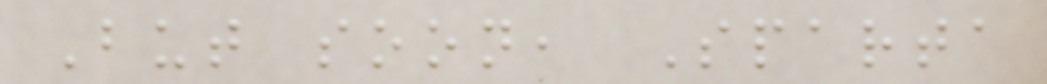But soon, Sparta
